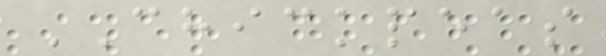CHICKPEAS
